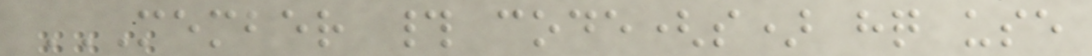MEMBER # CODE(S) HQ USE
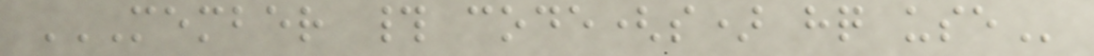MEMBER # CODE(S) HQ USE
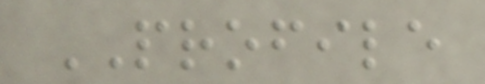PROFILE
